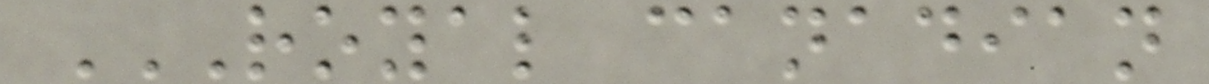ROYAL CANADIAN
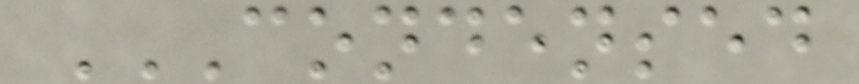CONDENSED
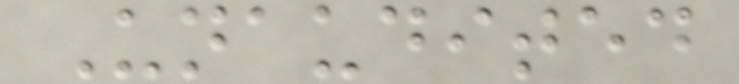Unaudited
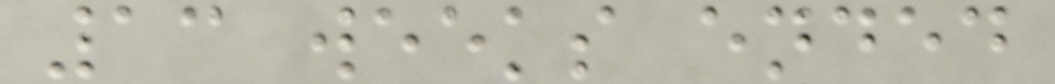13 weeks ended
